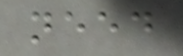need
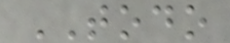TODO
